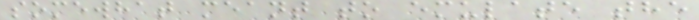somewhat meant to emulate the
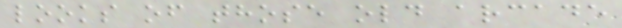looks of those old arcade
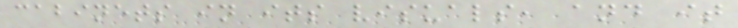cabinets in its visuals, and it
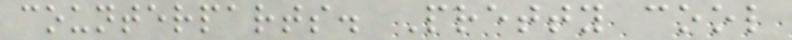counterparts. Pretty cool
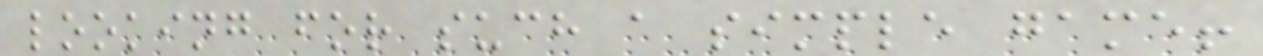looking for such a simple game!
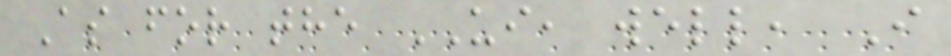As for the UI, well, I
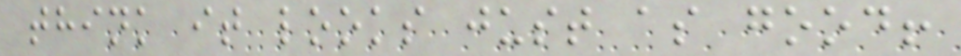think it looks just as good!
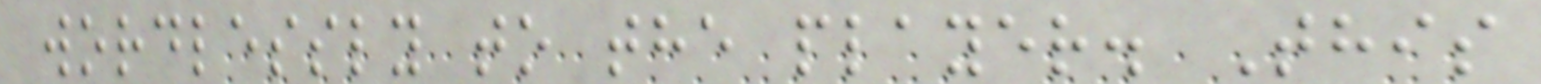wordlessly to the player. This
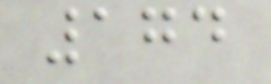174
